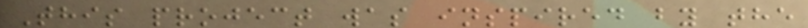This project was inspired by the
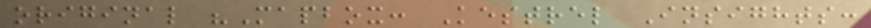original "Mapbox: Kestrel Insights:
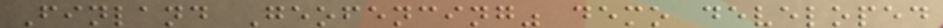Finland Geofencing" demo developed
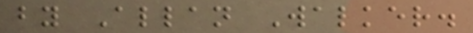by Allan Walker.
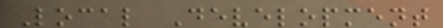Local Development
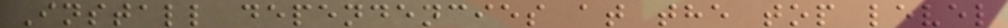Install dependencies at the top level
